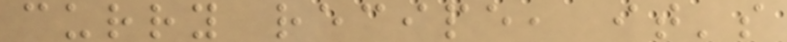curry recipe, it's
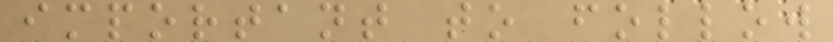important to follow
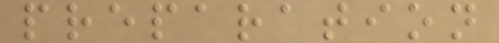preparation
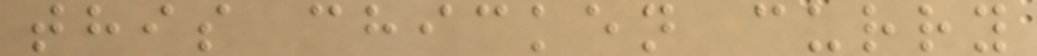this chicken curry
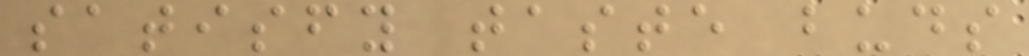satisfy taste buds
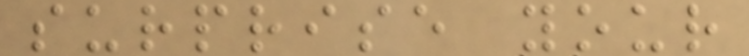surprise your
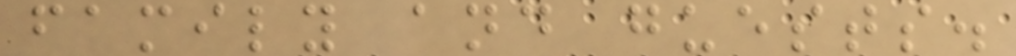family and guests.
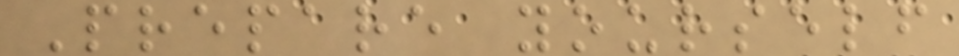Prepare yourself
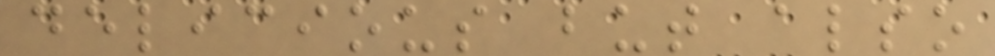delicious but also
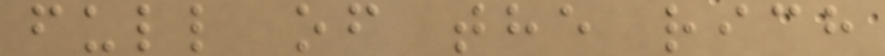full of the rich
